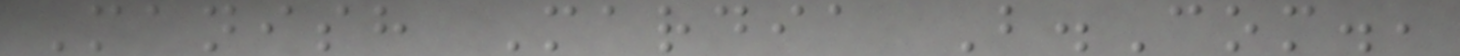Manish Mardia B.Com.,
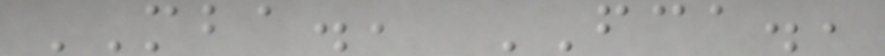MBA., FCA.,
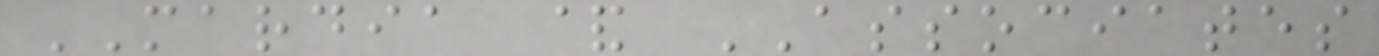MARDIA & ASSOCIATES
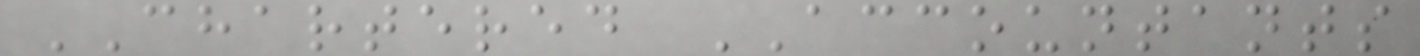CHARTERED ACCOUNTANTS
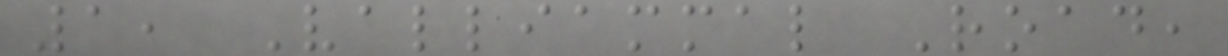1, Valliammal Road,
